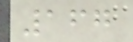167
